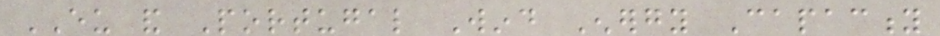EU and Portugal Wind Energy Capacity
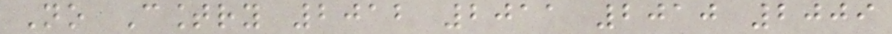No Country 2012 2011 2010 2009
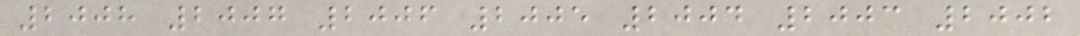2008 2007 2006 2005 2004 2003 2002
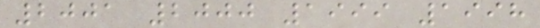2001 2000 1999 1998
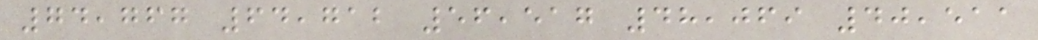74,767 64,712 56,517 48,069 40,511
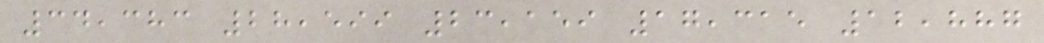34,383 28,599 23,159 17,315 12,887
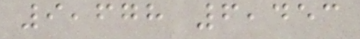9,678 6,453
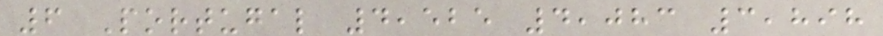6 Portugal 4,525 4,083 3,898
